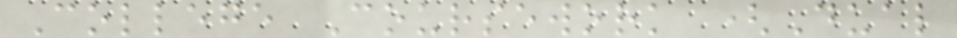College Coursework (Dual
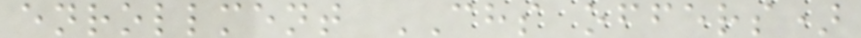enrollment CHS offers)
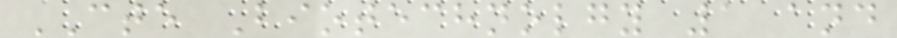CTE Biotechnolgy 1 and
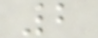2
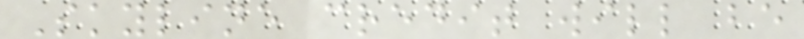Skyline credit will be
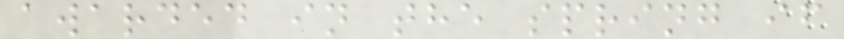awarded in the spring if
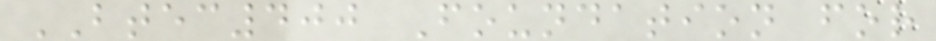BTEC400 Foundation for
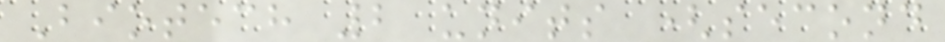Biotech 2 units (second
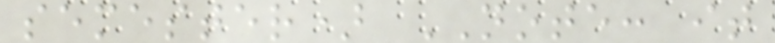semester) NOTE: it
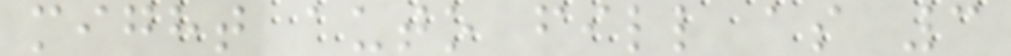might auto fill as 3
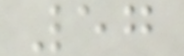57
